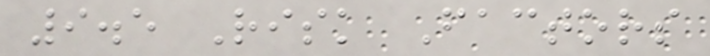9.5 Risk Factors
